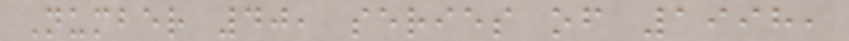Number 40, series of 1998,
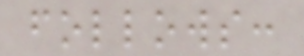follows:
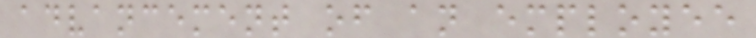advancement of an employee
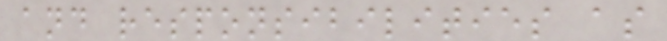and responsibilities as
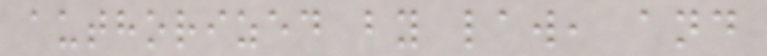authorized by law, and
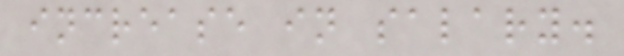increase in salary.
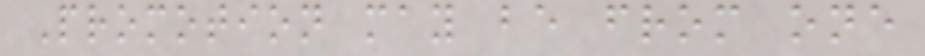Promotion may be from one
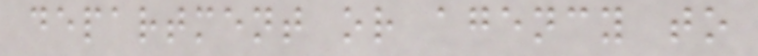department or agency to
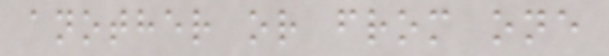another or from one
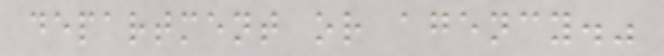department or agency."
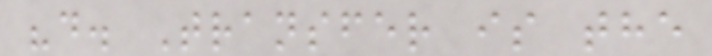"d. Transfer is the
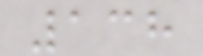138
